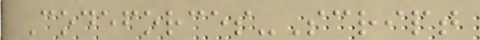Codeforces-Script
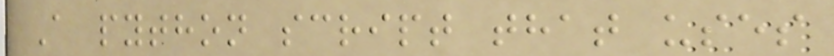A python script that uses
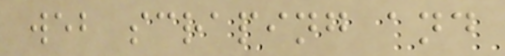web scraping and
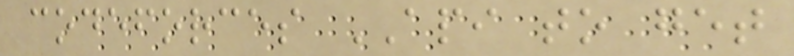codeforces API to get
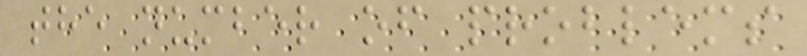the number of problems
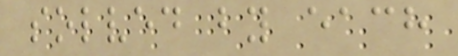solved by each
